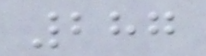287
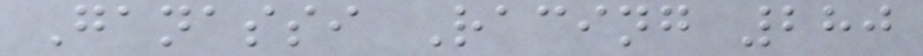Ganassi Racing 280
